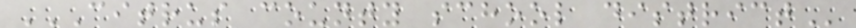CITRUS COUNTY SCHOOL DISTRICT
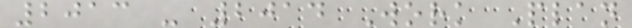2013 - 2014 Work Plan
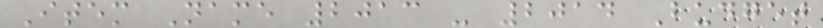Item Name 2013 - 2014 Budget
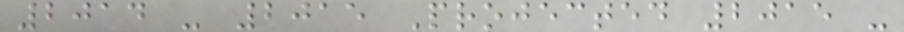2014 - 2015 Projected 2015 -
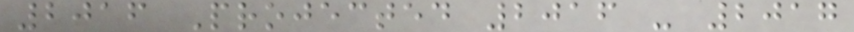2016 Projected 2016 - 2017
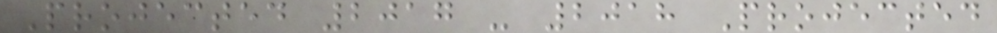Projected 2017 - 2018 Projected
